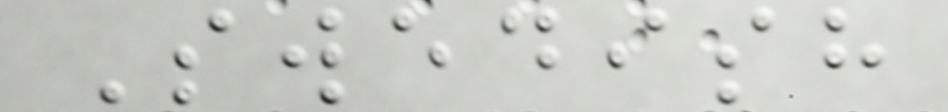Swedish
